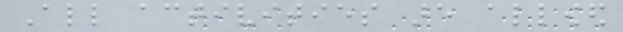All activities are allowed
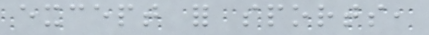except for sports,
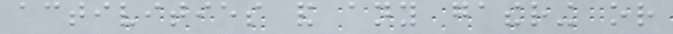activities and any gathering or
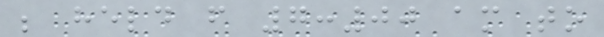be held from 7:00 am to
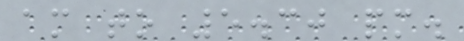am to 5.30 pm.
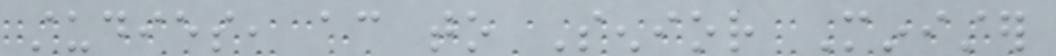studies, according to Senior Minister
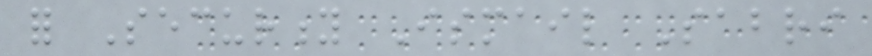for Security Ismail Sabri
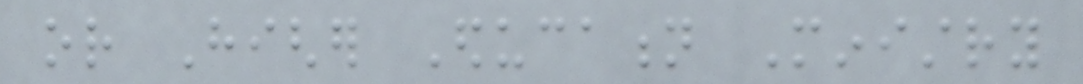or Higher Education Ministry
